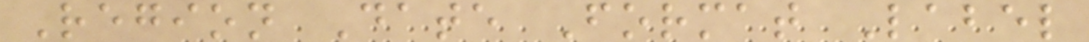Region Date Format Label
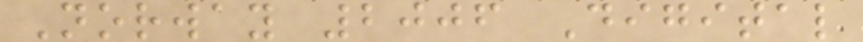Norway 2006 Digital
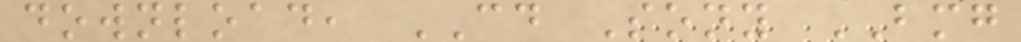download, CD Sony BMG
